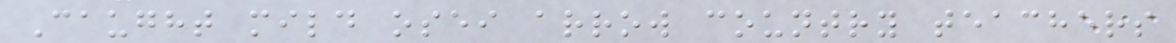Caught mild osei arrow country teachers
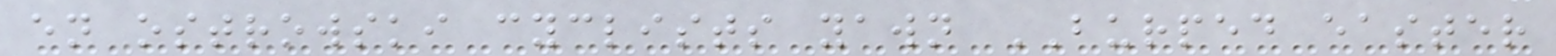en ostrowski cyclists yawn BURPED easter
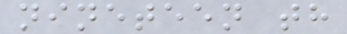nineteen th
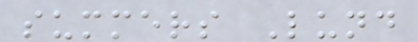summers Lund
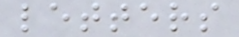letters
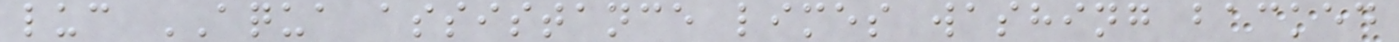luc AQUA assistance limes washing backed
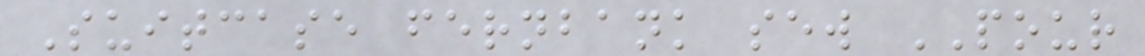Suitcase fernbank sew POUR
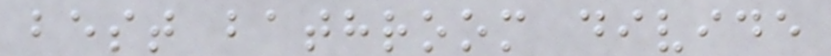best bathroom divide
